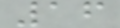16
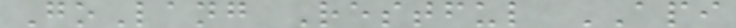GoLang Restful API
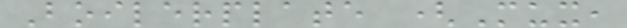Boilerplate (Mux,
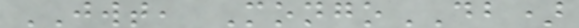JWT, MongoDB)
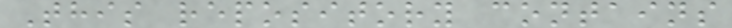This repository contains
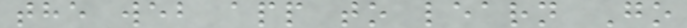the web app to learn Go
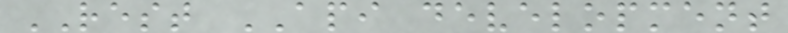REST API development
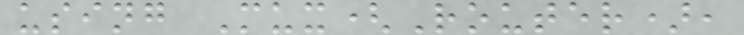using Mux(Router),
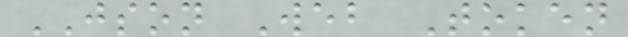JSON Web Token
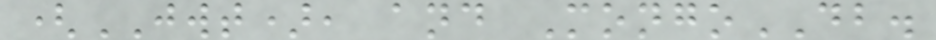(JWT), and MongoDB.
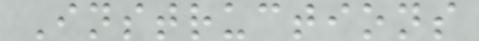Instructions
